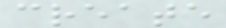create
